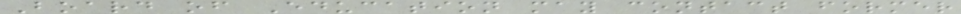Board of Education may contact former
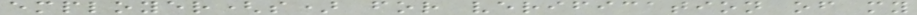employer(s) for verification of my
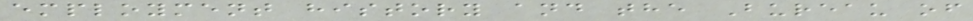employment history and the Bureau of
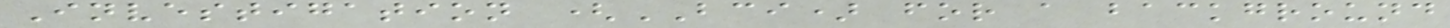Investigation (BCI) for a background
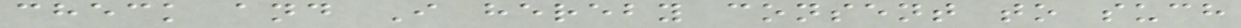check and I hereby consent to such
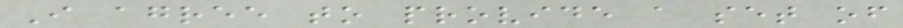I agree to provide a set of
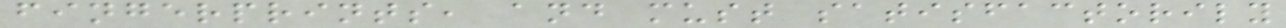fingerprints, and must satisfactorily
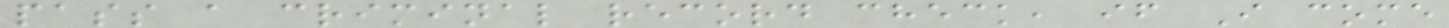pass a criminal record check, if I come
